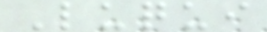Luqui
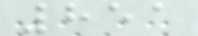851
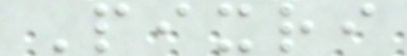Pixri
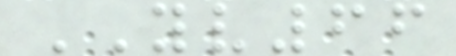YV66
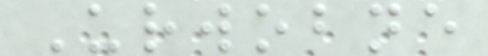Urwobne
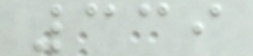339
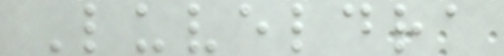Luveldra
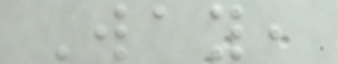Way,
